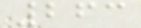263
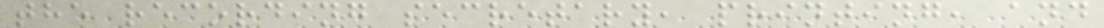the recording secretary, printing, and
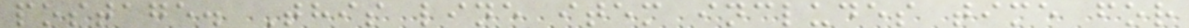postage. This line item includes time for
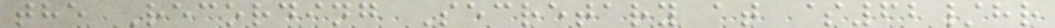the Recording Secretary at $62/hr
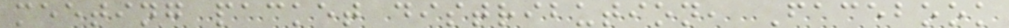meeting packet distribution, Facebook
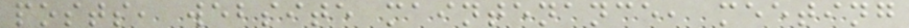posts, website maintenance, meeting
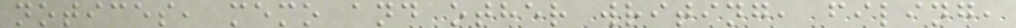notices, memo and other writing, filing,
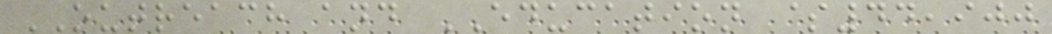OUTREACH and EDUCATION $44,900
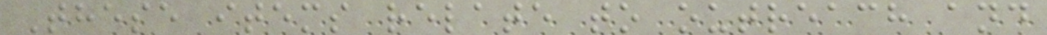These items relate to outreach and
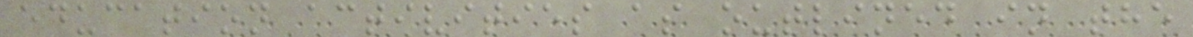education activities as outlined in the
